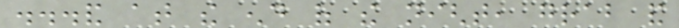...and at the end of the night, grab and
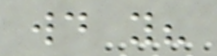would you?
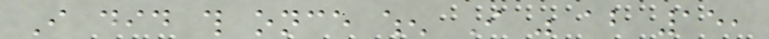I did this once when I was about 15,
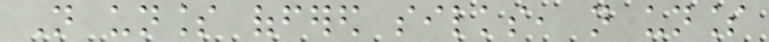Not unless offered silks, not unless
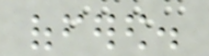offered.
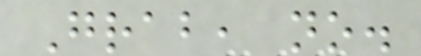Grab, no.
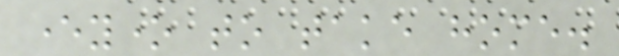everyone to take home.
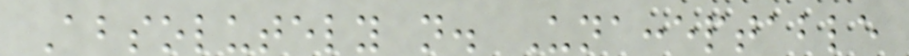Absolutely not. Unacceptable
